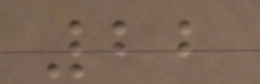22
